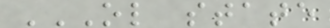OL STATE
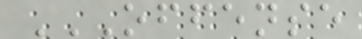OFFENSE
